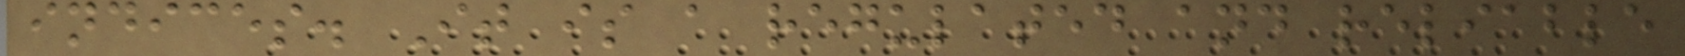indices. It is a regulated and reliable
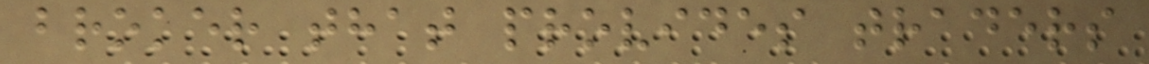broker that provides traders
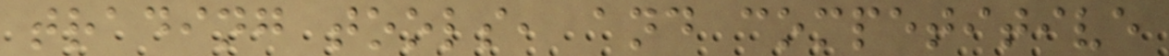trading tools, and competitive
